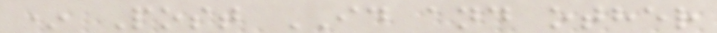* Post ID and other
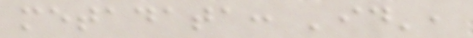metadata: 'id',
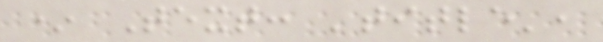* Text: 'title',
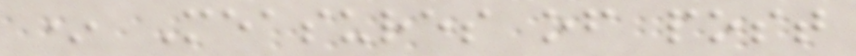* Measures of post
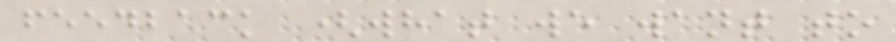feedback (what we want to
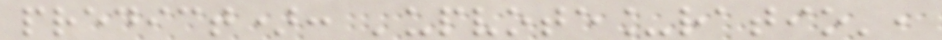predict): 'upvote_ratio',
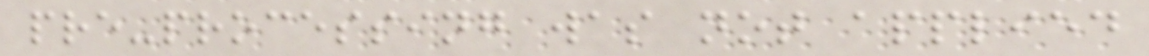pre-processing was not applied
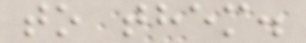to them.
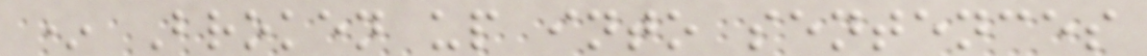* Broken up into sentences
